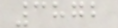3872
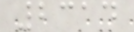2314
